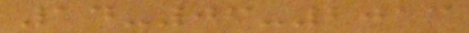14-06-2013
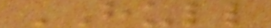HULL
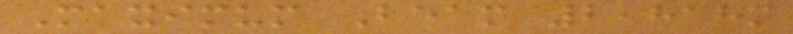Maximum Beam 2,818m
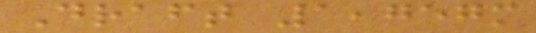Draft 1,757m
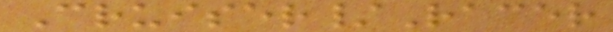Cruiser/Racer
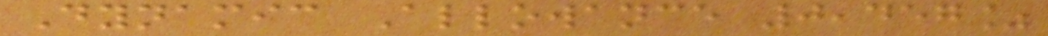Dynamic Allowance 0,457%
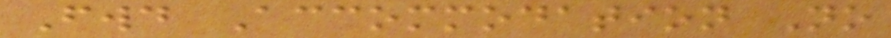Fwd Accommodation No
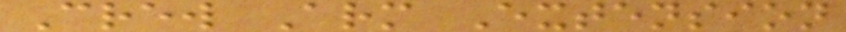Crew Arm Extension
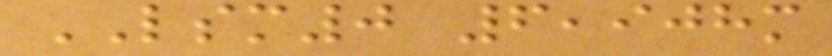LSM0 6,908m
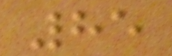85
